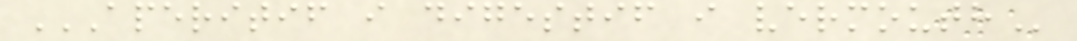APERITIF I DIGESTIF I VERMOUTH
